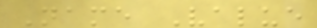Name Value
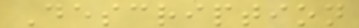Description
